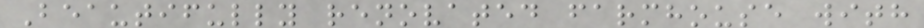Beautifully renovated farmhouse with
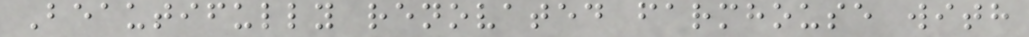Beautifully renovated farmhouse with
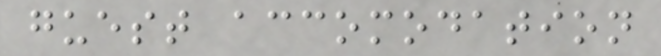guest accomodation
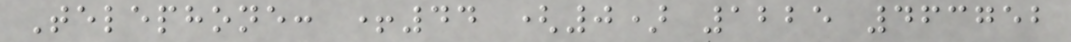Telephone: +44 (0) 1225 463752
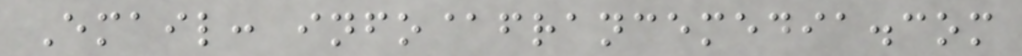Email: info@francemedia.com
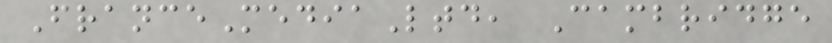FranceMediaLtd, Cambridge
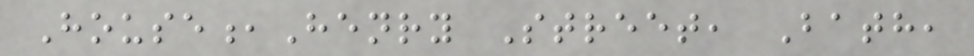House,Henry Street, Bath,
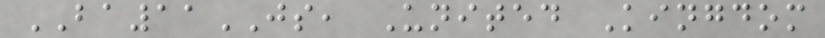BA11JS, United Kingdom
